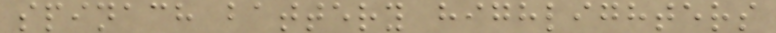spinach battery highlighters
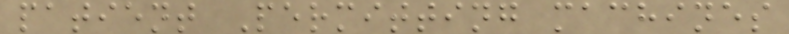patient Permitting machines
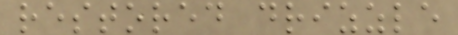restored drizzle
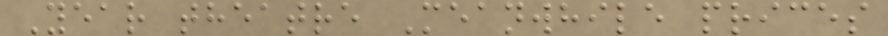Year theatre Meanwhile prices
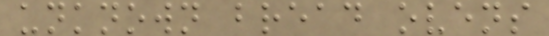unknown bread ovens
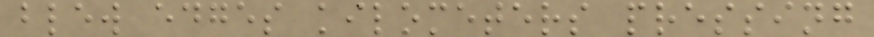blew edges kilometers pressing
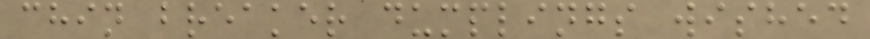chin breaker dumplings wished
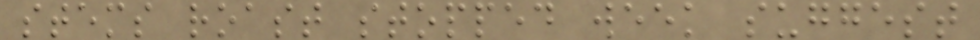stems roast stopped week suggest
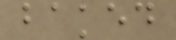baked
